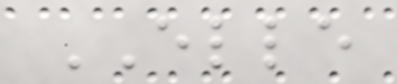ELLE
